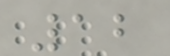12
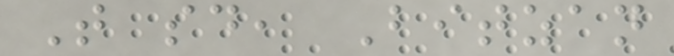That said, Bitzan
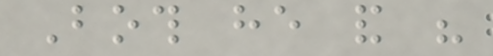Both he and his
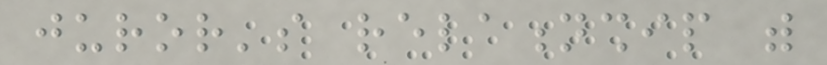juror's relationship with
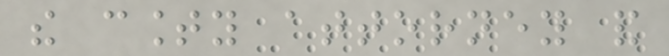the county attorney and
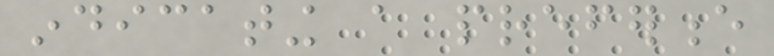indicating a preference
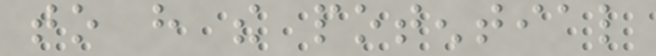to have the potential
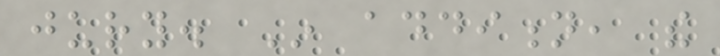jury. In addition, the
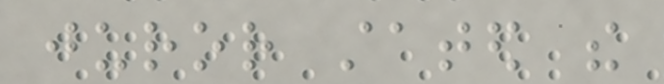juror stated the
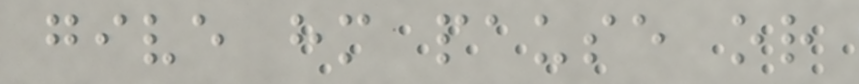give him pause or
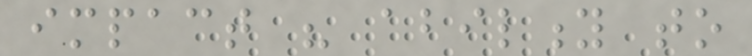impact his ability to
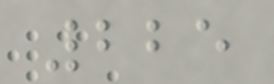225
